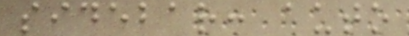sidebar: auto
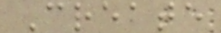Create
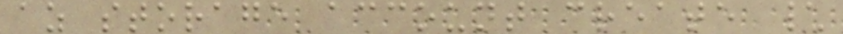az storage account create \
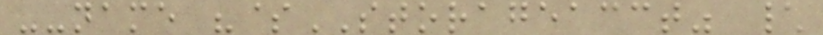--name "$STORAGEACCT" \
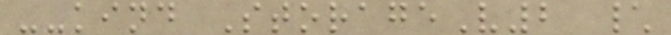--kind StorageV2 \
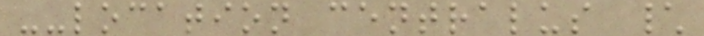--location centralus \
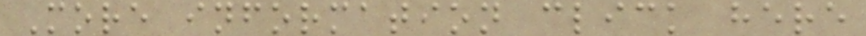More information click here
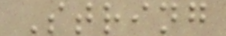String
